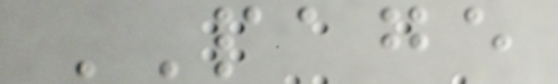PAGE
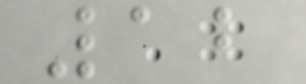12
